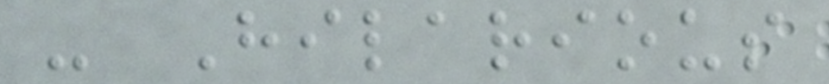- Hilarious
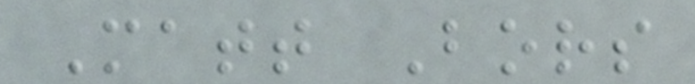Matt Bors
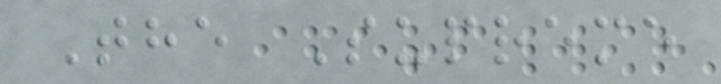The Supreme
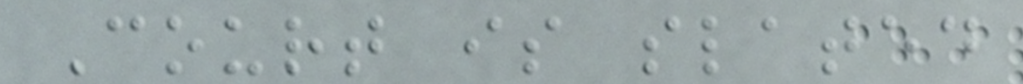Court is slated
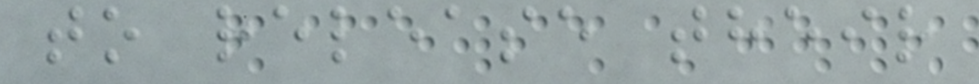to release their
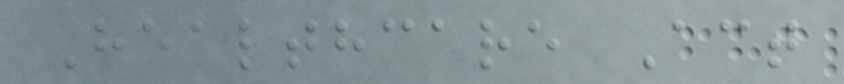Healthcare Act
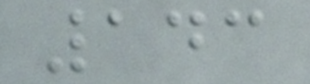143
